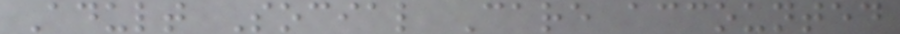Adult Social Care accounted
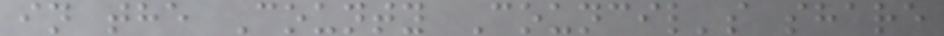in the County Council's share
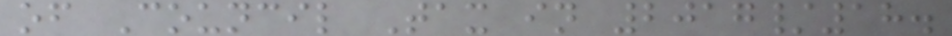of Council Tax in 2017/18.
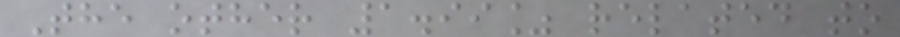The other 1.99% related to
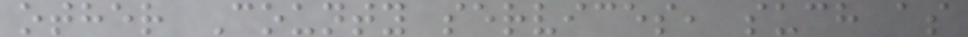other County services, such as
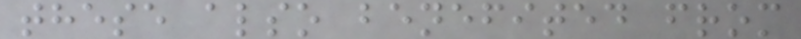these also benefited from
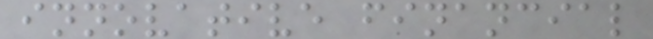innovative financial
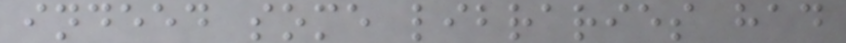indeed some libraries had
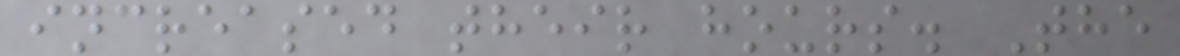increased their hours. The
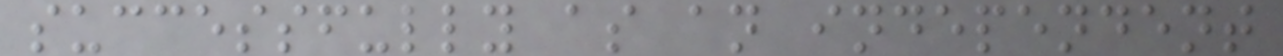successfully as an independent
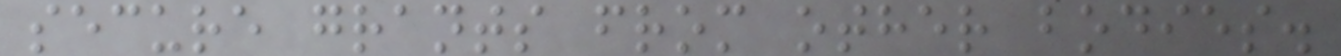secure grants from other bodies.
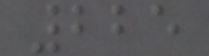225
